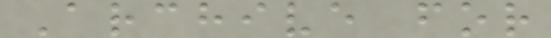Archive for
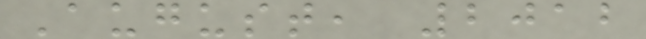August, 2012
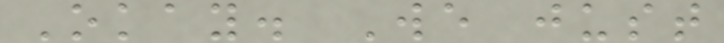Okay. We just
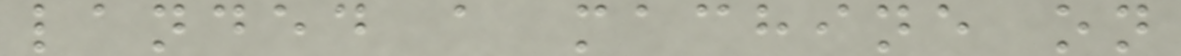landed a machine on
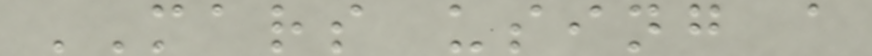MARS using a
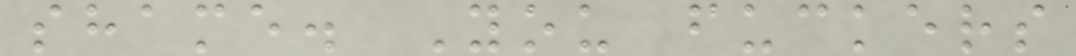shame. You fuckers
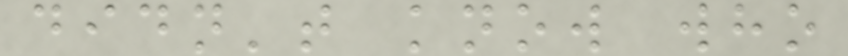didn't know who
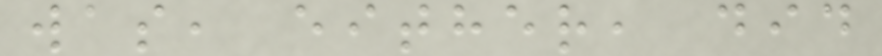was, either, did
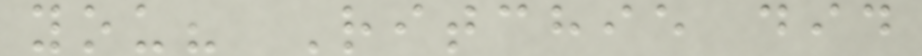you? Ritchie did
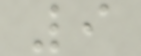9
